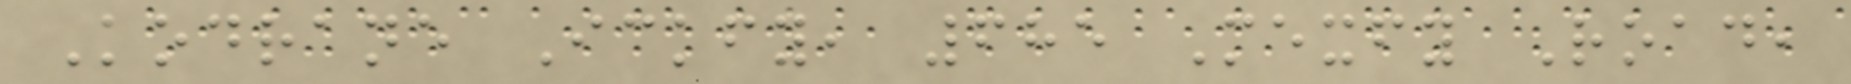Kodrane Ickfy, 685 Mexfy Road,
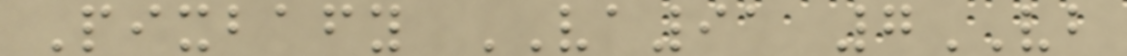Pixbafy VA91 7VB
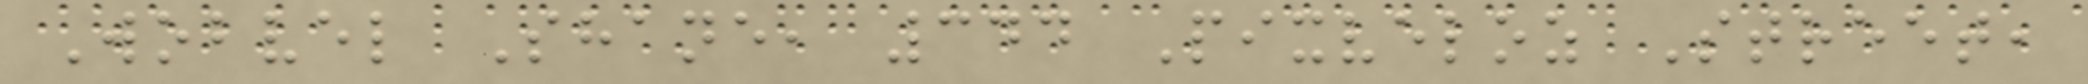Wobvel Shane, 344 Pixveloz Street,
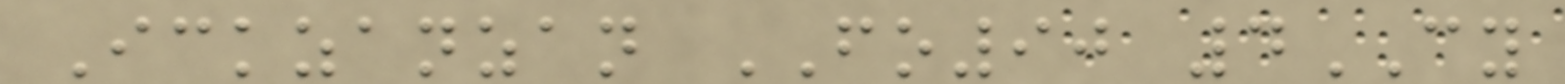Ickzanzan FO90 4CY
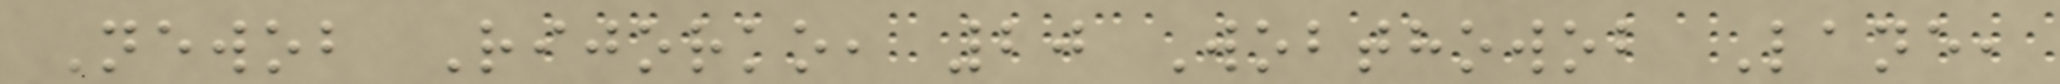Newob Rijorko, 20 Wobthowob Lane,
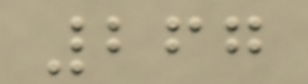267
